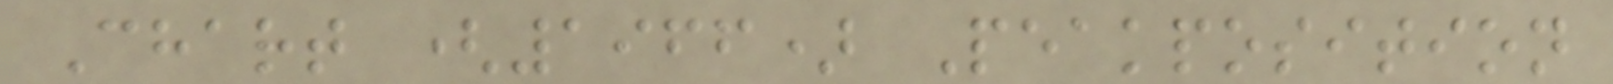Chart (1966) Peakposition
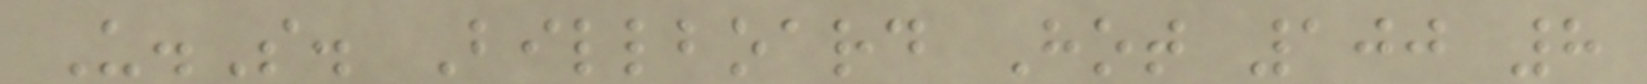U.S. Billboard Hot 100 8
